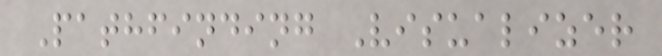Pathfinding Visualizer
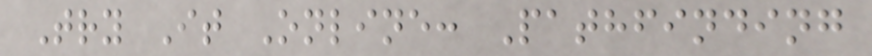Try It Online: Pathfinding
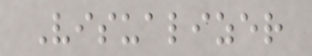Visualizer
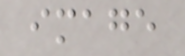image
